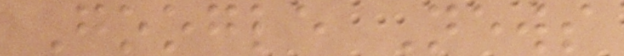Google News
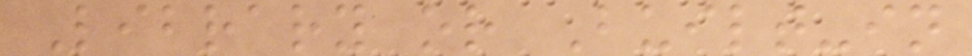Library or Built-in
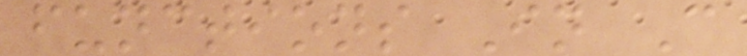functions In C
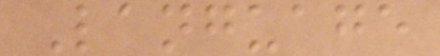Language
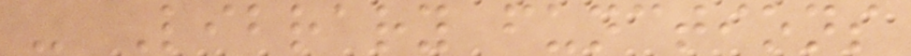- Library functions
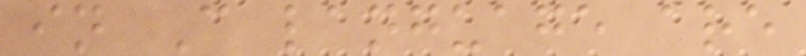in C language are
